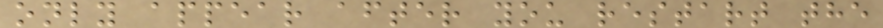only appear after you restart the
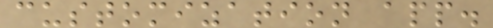customization app.
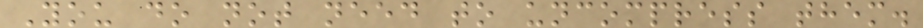You do not need to uncompress them.
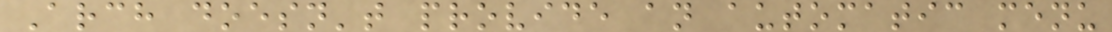Arch doesn't provide an automatic menu
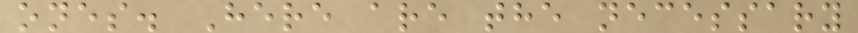ones. Here are the necessary
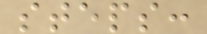steps:
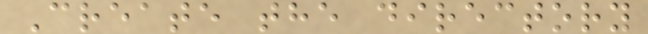Create the directory
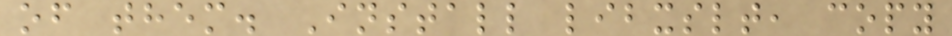of them. Install libxslt, copy
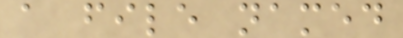a file named
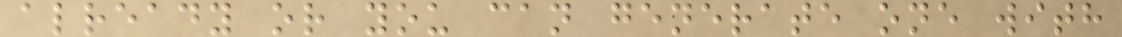already or you can generate one with
